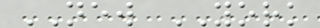NEW YORK
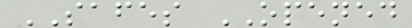SAFES OPENED
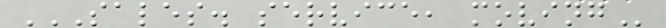SALES. SERVICE, MOVING
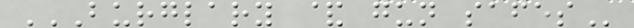BURGLARY & GUN SAFES
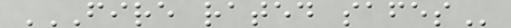FIRE RATED SAFES
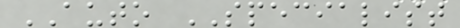AUTO SPECIALIST
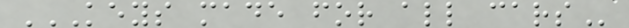KEYS MADE FOR ALL CARS
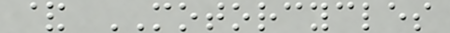& MOTORCYCLES
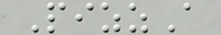PizzA
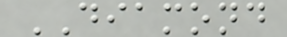DIAMOND
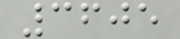3605
